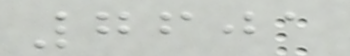7601
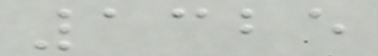1325
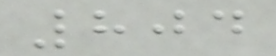804
